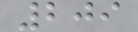209
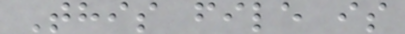This file is
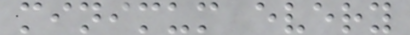minimum every
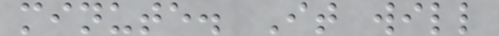minute. It will
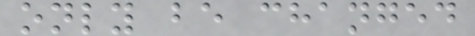only be changed
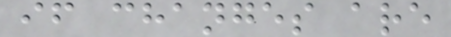if changes are
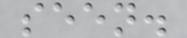seen.
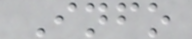Info
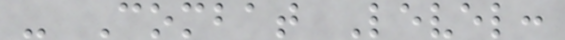- Combat Level:
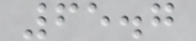65.7
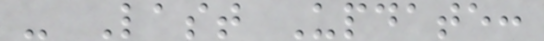- Last Update:
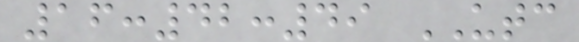16:42:49 UTC
